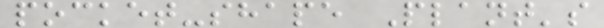pocket-shape Plant's
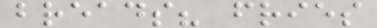breads? fries
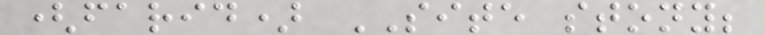(farid) SITE stony;
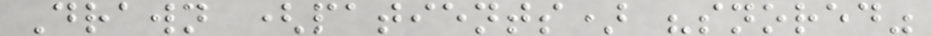Drawn (patients) "snored"
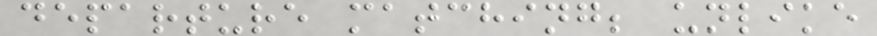departure matching; unlike
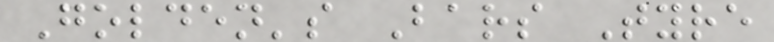Golden's Bars Tyre
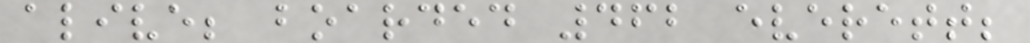alive; boarded 462 everett;
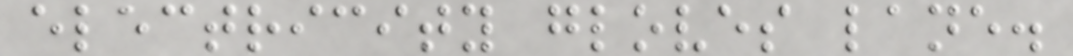electricity gloves lane.
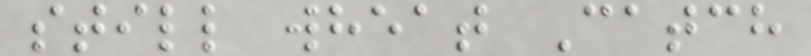still wheat Catch
